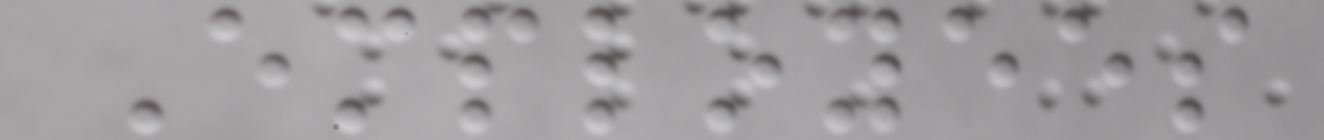Employees
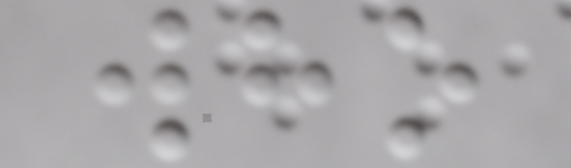who
